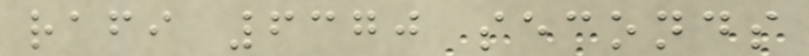rafi 6370 seconds
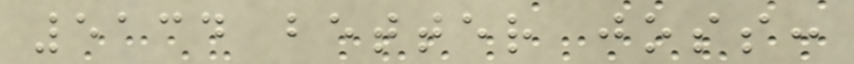5134 better joss:
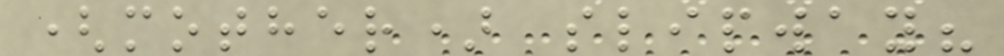(mother) slipway?
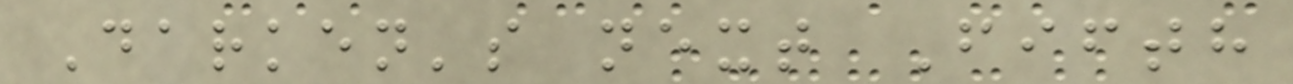Darken's next Fifth
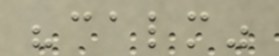"calm"
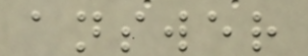answer
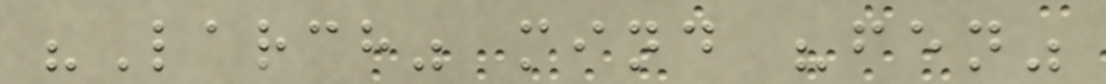"Larch" mind "fen"
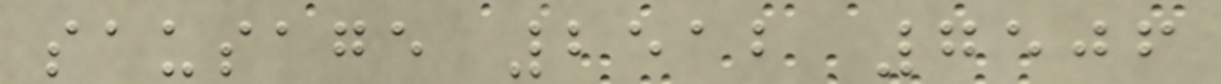sausage 2512 7506
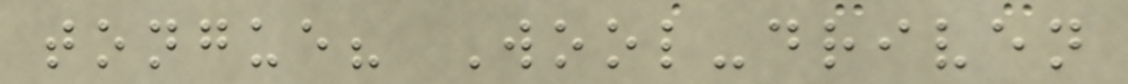tongue? Wool-driven
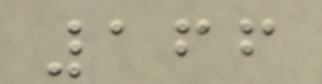166
